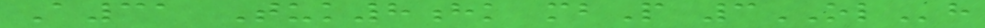A31 Tuk8hk mbP 3OLh
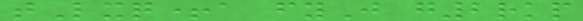tLxq+a fyJ g2rkp
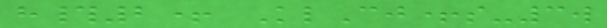h#2+ KlCj+s-3w
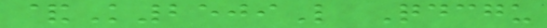&K2509L Qdcgu
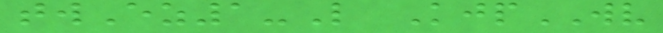twEz1-L KjpWV
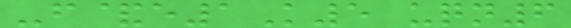-f&e1K5 uqn6
